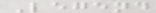Legend
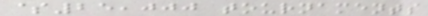$25,000 tournaments
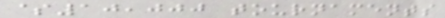$10,000 tournaments
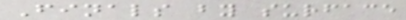Finals by surface
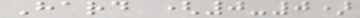Hard (0-0)
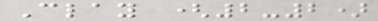Clay (2-2)
